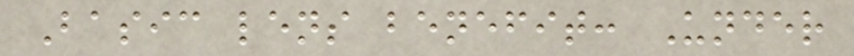Basic lens benefit: Under
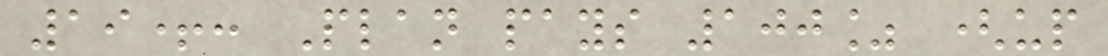19+: Plan pays 100% (up
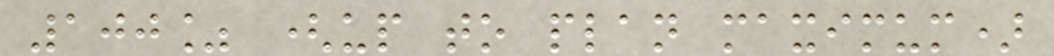100% (up to plan maximum)
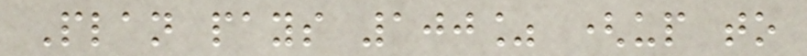Plan pays 100% (up to
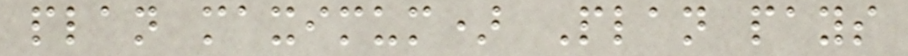plan maximum) Plan pays
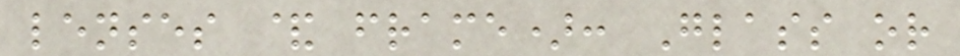lenses & frame): Glass or
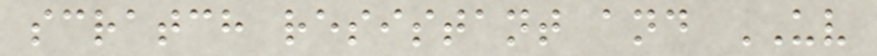scratch resistant and UV
